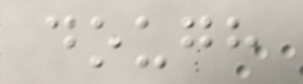dough
